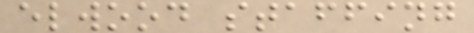elwood staffing
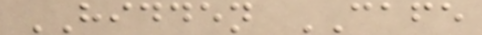HIDDEN CAFE
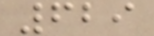629
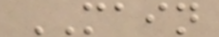MAIN
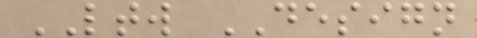LTW DESIGN
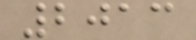2013
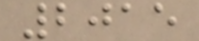2015
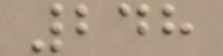248
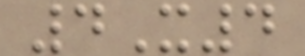4X4
